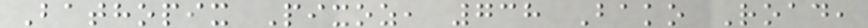Bathopix Pixoz, 738 Bako Road,
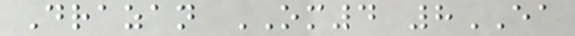Drazan OM4 8EA
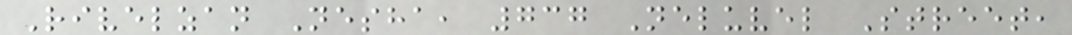Rivelzan Nesha, 737 Neluvel Street,
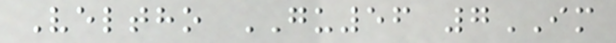Veltho GU56 7IM
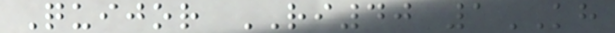Quijor RI40 1KH
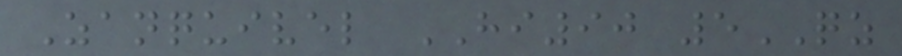Zanquivel HI90 5QZ
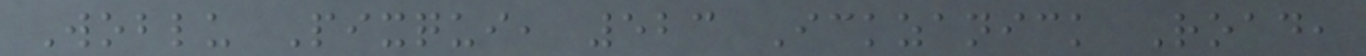Woblu Pixqui, 523 Ickzanick Road,
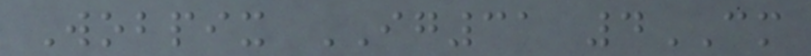Wobpix IG31 4CM
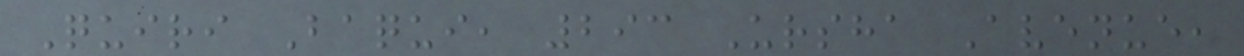Quiri Baqui, 293 Ursha Avenue,
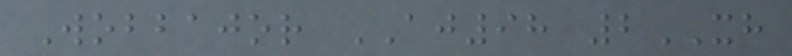Wobbajor AJ98 2XH
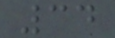34
